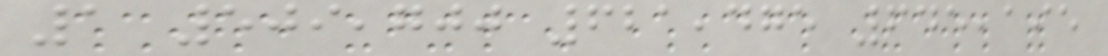1 509,700 621,475 645,195
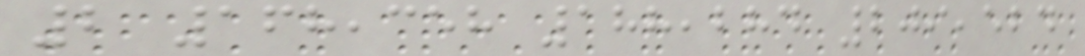2 168,358 188,284 209,524
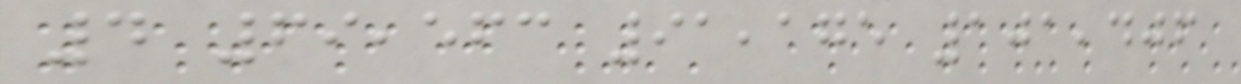4 69,563 91,175 101,406
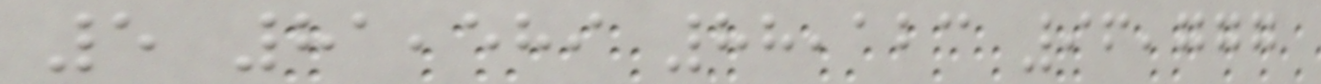5 81,589 88,123 96,777
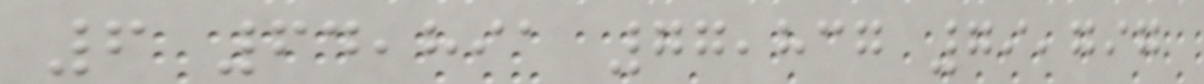6 64,891 77,837 79,797
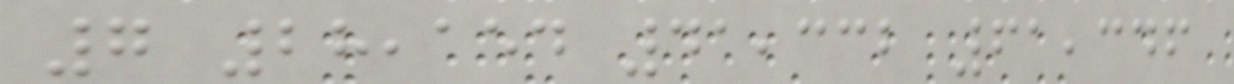7 28,154 41,332 61,346
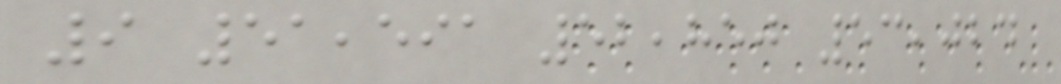9 51,591 52,850 53,024
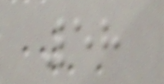58
